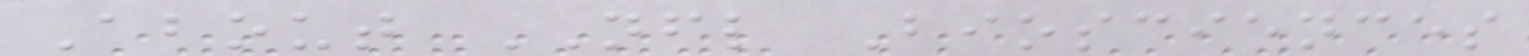About NFL Biosciences
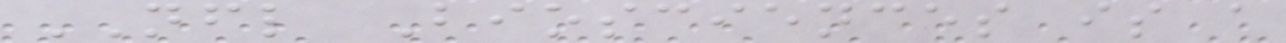NFL Biosciences is a
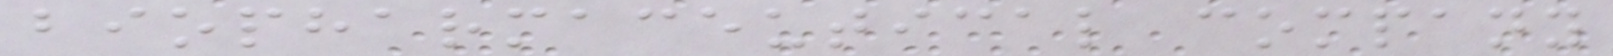biopharmaceutical company
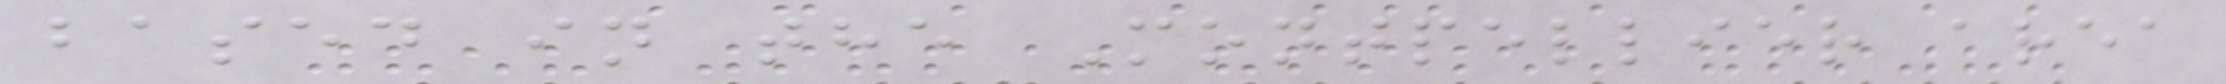based in the Montpellier area
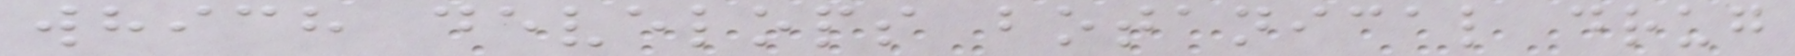which develops botanical drug
